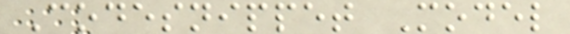Codesnippet Model
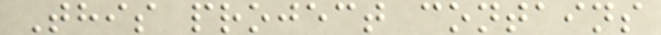This project contains
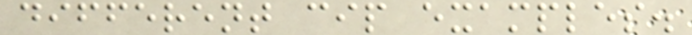different cip examples.
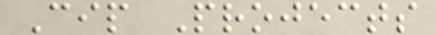Cip Projects
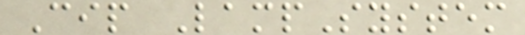Cip LampSystem
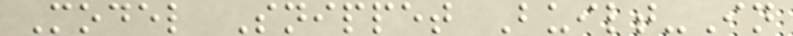Model Snippet Built-In
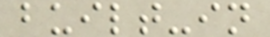built-in
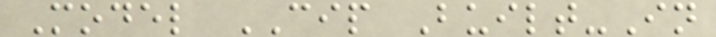Model CIP Built-In
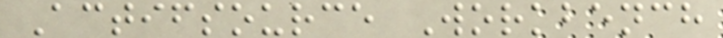Actifsource Workbench
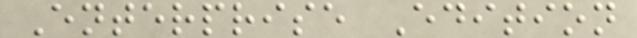Enterprise Edition
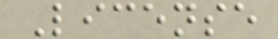License
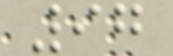97
